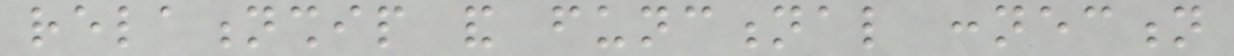relationship and functional connection
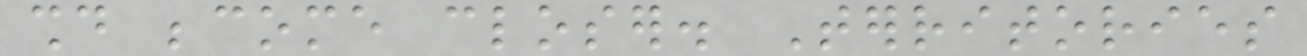should become closer. Territories
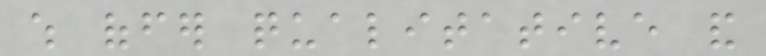which offer qualitative and
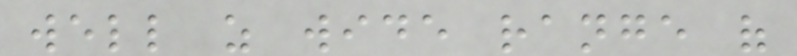well as wide range of
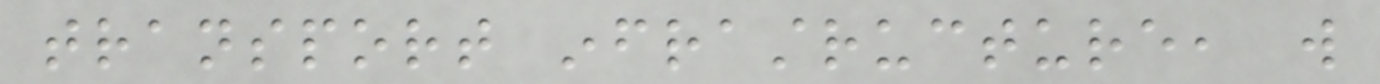transport infrastructure, will
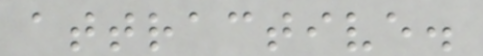attractive.
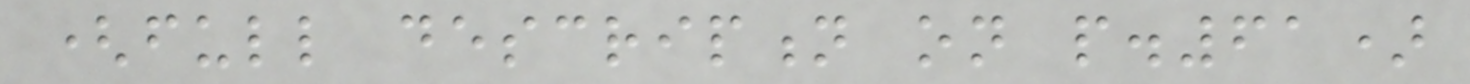(full description on p.61)
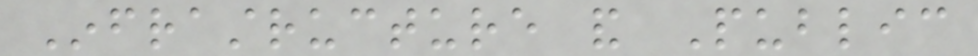Infrastructure and Public
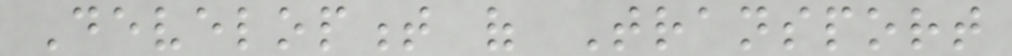Development of Transport
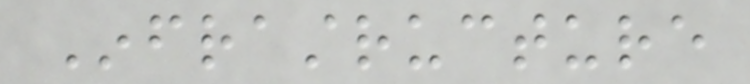Infrastructure
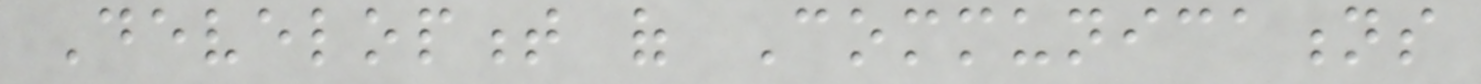Development of Communications
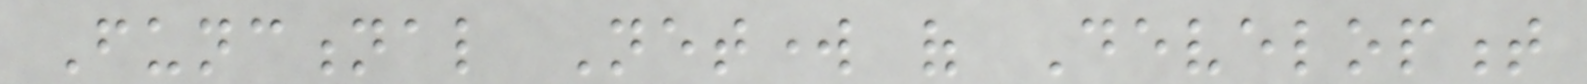Functional Network of Development
